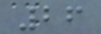26
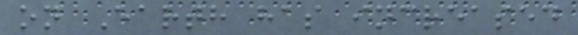on Earth has increased
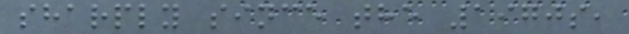sharply since the 1970s,
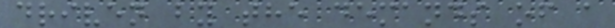driven by the demands of a
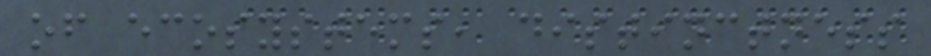of ecosystems, distinctness
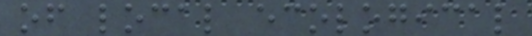of local ecological
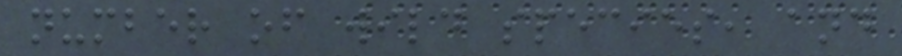number of wild species, and
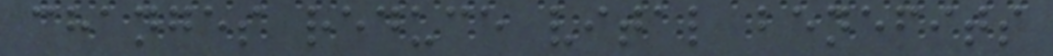changes reduce vital benefits
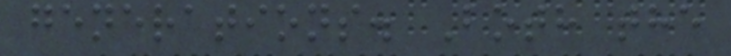generations. Both the
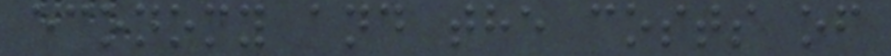economy and the costs of
